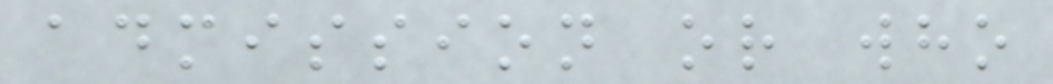admission or who
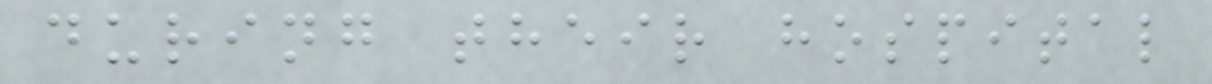during their hospital
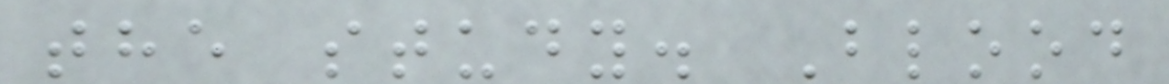the study. Blood
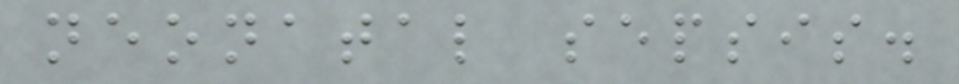neonatal sepsis.
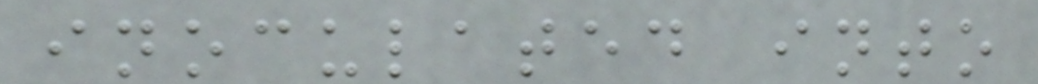inoculated into
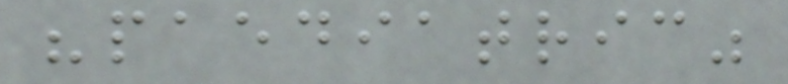"paediatric"
